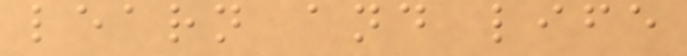learn and life
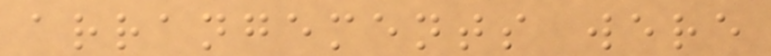arrangements were
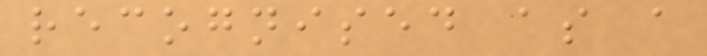recognised as a
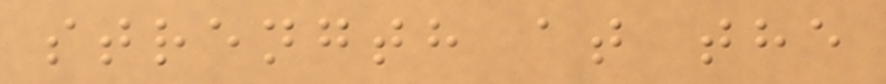strength at the
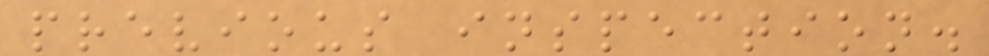previous inspection.
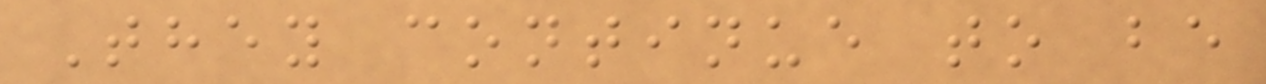They continue to be
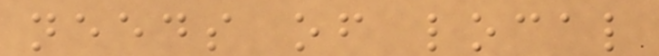needs of local
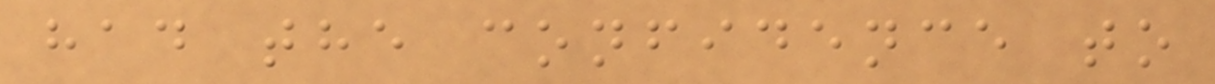had the confidence to
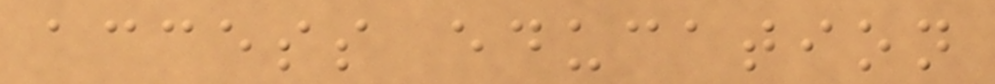access education
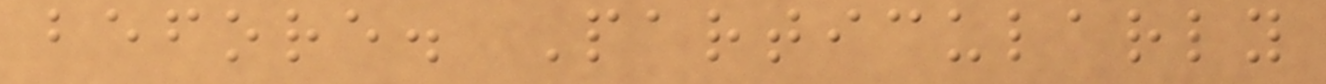before. Particularly
